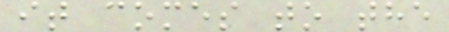it comes to the
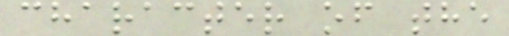character of the
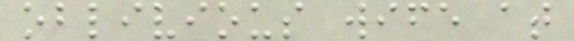oblivious wife at
